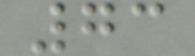73
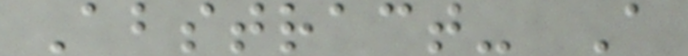Abstract- A
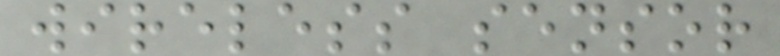wireless sensor
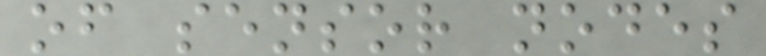of sensor nodes
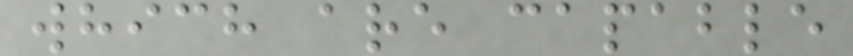which are capable
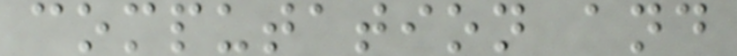computation and
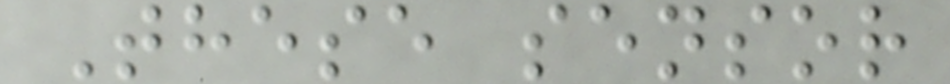These sensor
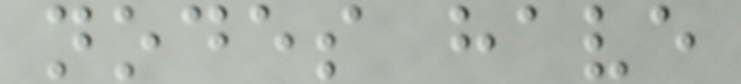nodes have
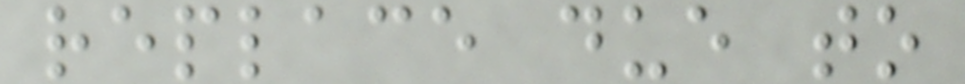replace due to
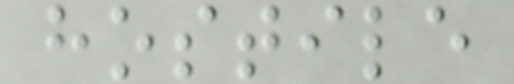hostile
